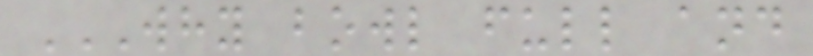WHY BOWL FULL AND
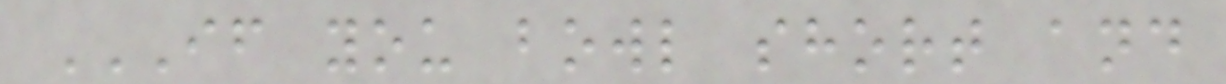IF YOU BOWL SHORT AND
